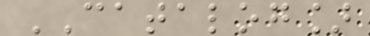CATALOG]
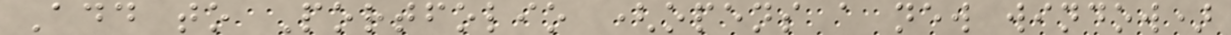Add to Portfolio (opens a new window)
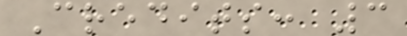Credits: 3
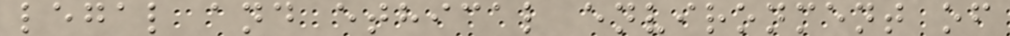legal and ethical environment of
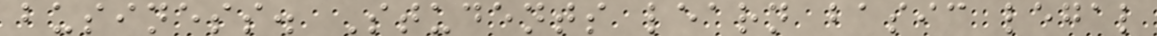business. Students learn basic legal
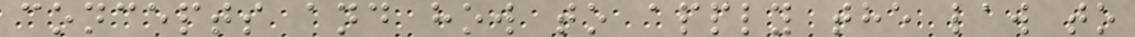concepts and how to apply the law to
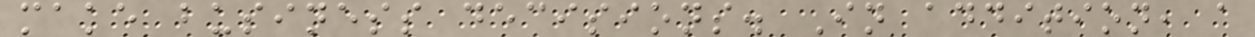make business decisions. In addition, a
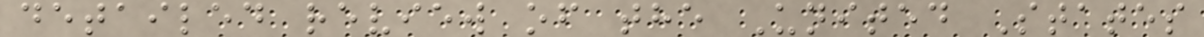detailed review of the United States
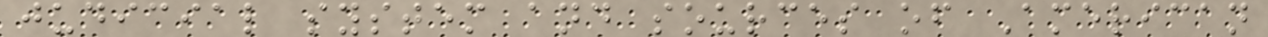judicial system and sources of American
